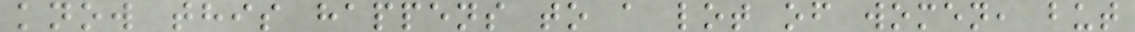know this happens to a lot of women, but
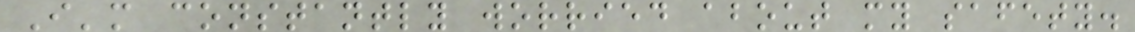I'm constantly worried about my safety.
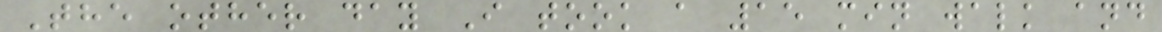The other day I took a 15 min walk and
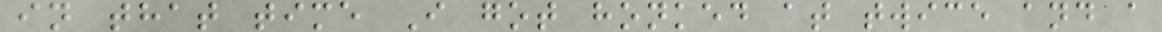in that time I got honked at twice and a
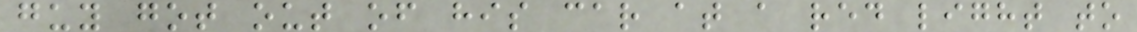guy got out of his car at a red light to
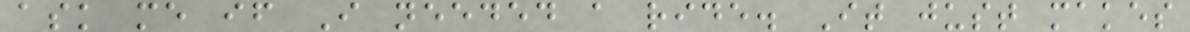ask me if I needed a ride. It just makes
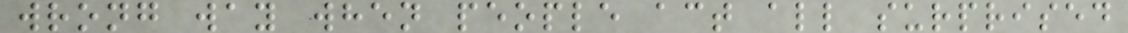wrong way when people act all surprised
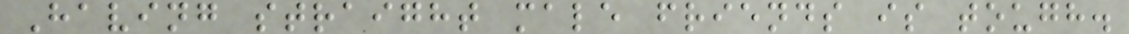Having straight male friends is tough.
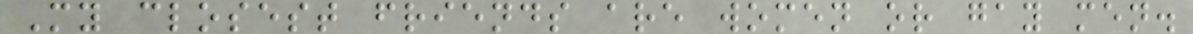My closest friends are women or gay men.
